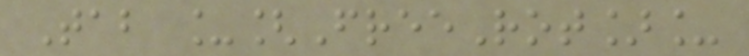Tab _[FreeRot]_
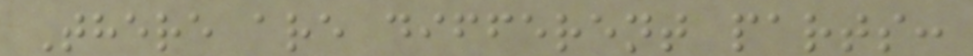There are different parts:
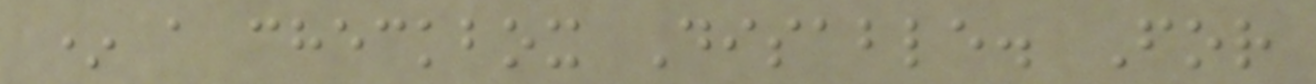* a checkbox Disable. For
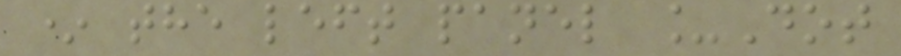* the left panel _Dot
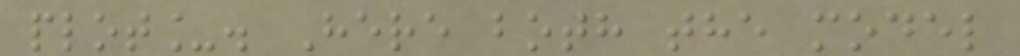plot_. Here both the model
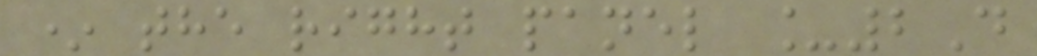* the right panel _2D
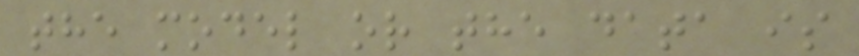the model or the data is
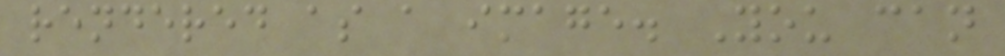rendered as a image. You can
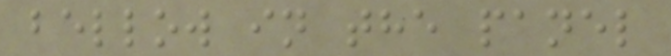bellow in the panel
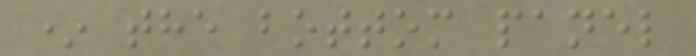* the bottom panel
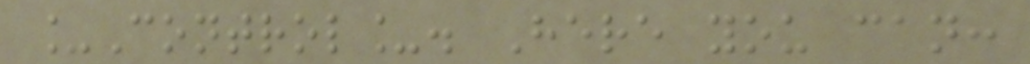_Control_. Here you can:
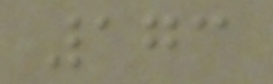173
